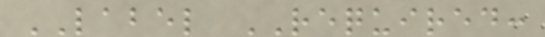LABEL REQUIRED:
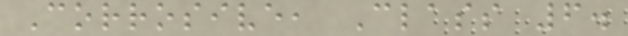Corrosive, Class 6.
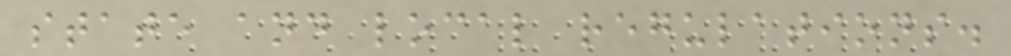state and local regulations.
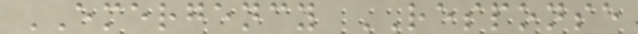EMERGENCY RESPONSE
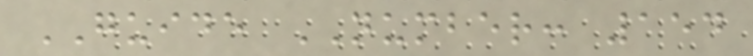GUIDE NUMBER: 154
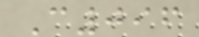C096
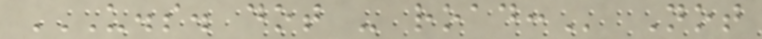U.S. DOT - ROAD: Not
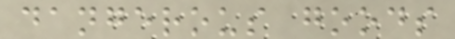dangerous goods
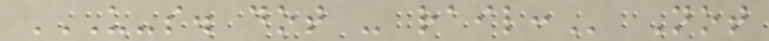U-S. DOT - RAIL: Not
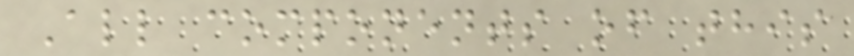All components of this
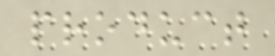product
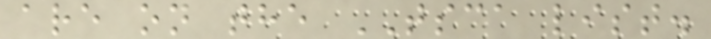are on the TSCA list.
